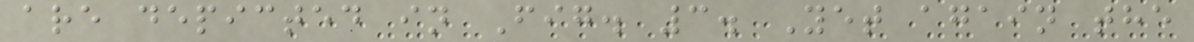are depicted in Fig. 3. Yet again the
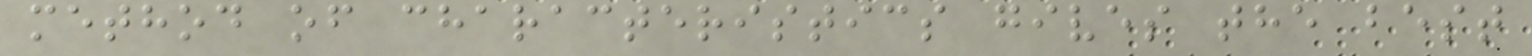method of characteristics gives the best
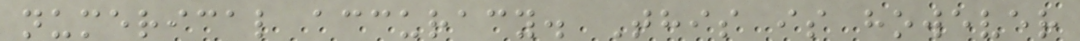numerical accuracy. This is however
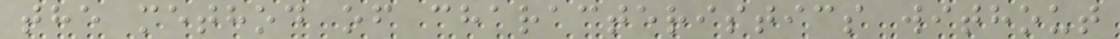the method of characteristics without
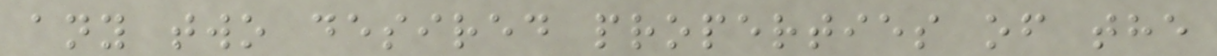any two desired properties of the
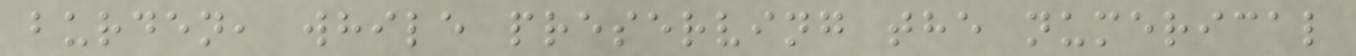burden, while preserving the numerical
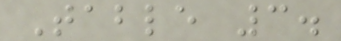Table 3.
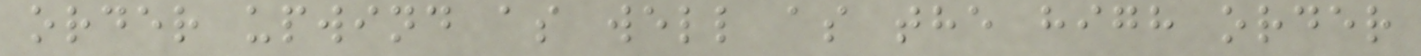order upwind as well as the high order
